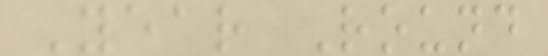Year Round
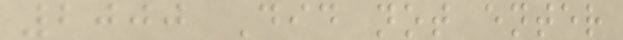2000 Did not enter
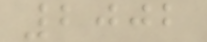2002
